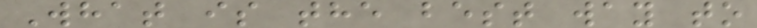What is the best way to
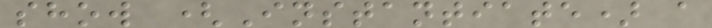show (Instantiate) a
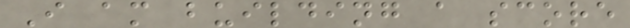I am building a score
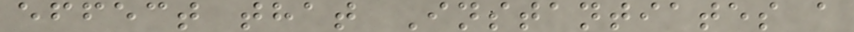effect that Instantiates a
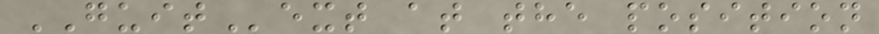GUIText at the position
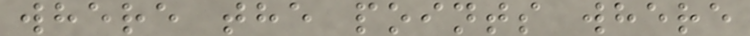where the points where
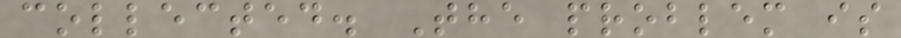collected. The problem is
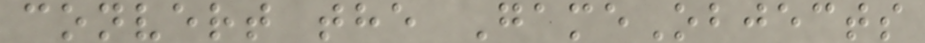convert the GameObjects
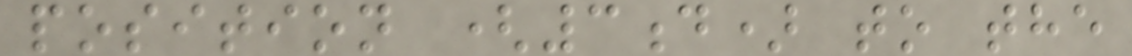position (3d) to the
